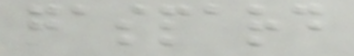gaspard
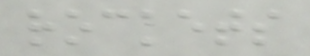rockets
